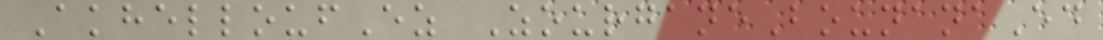AkhelloufEz ZourganeBounanaEd
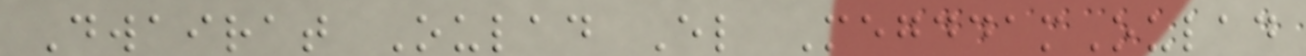Dwairat Oulad El MegddamOulad
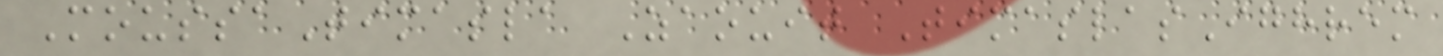MoussaTimasla Zaouit TimaslasIghrem
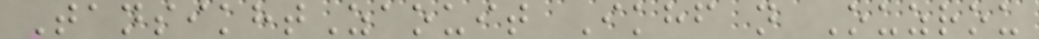TansikhtZaouit Ikhf n Ouzrou
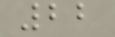22
